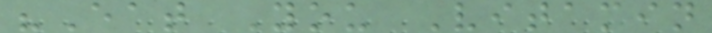"Eat You Vitamin
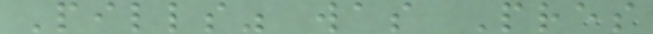Pills" was Pres
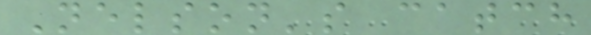Nelson's catch
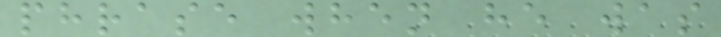phrase when he was
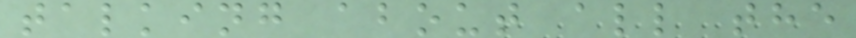talking about all the
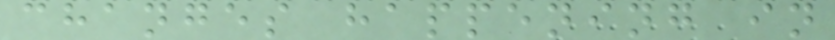changes happening in
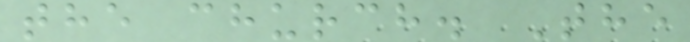the church. The
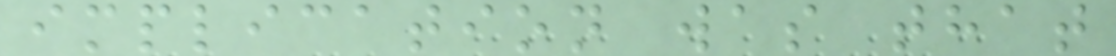implication was that
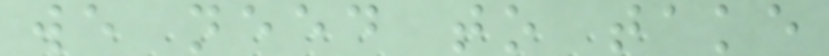we need to take
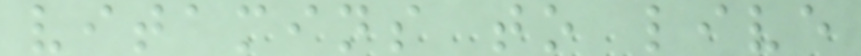vitamins to live
